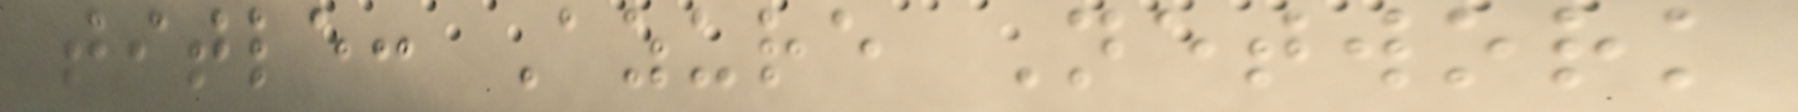title: Azure Network
